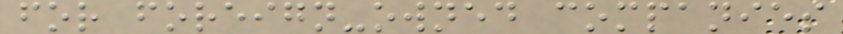for foreign-owned companies
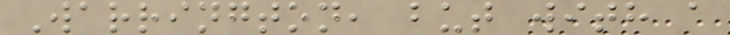Warrington, but with a
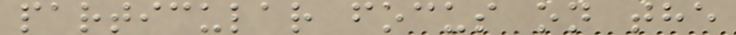particular focus on the
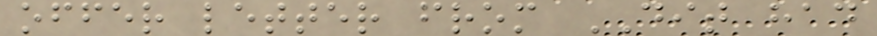offer letter from DIT had
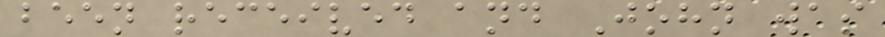been received and John was
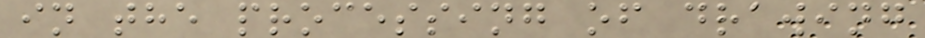in the processing of drawing
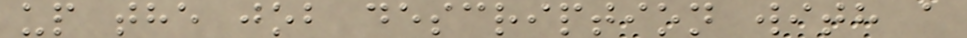up the job description with a
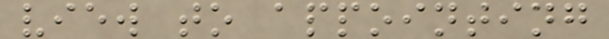view to appointing
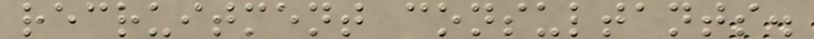recruitment consultants.
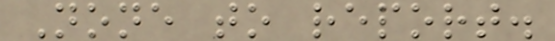None to report.
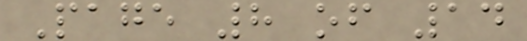Page 8 of 14
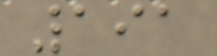191
